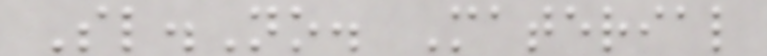Sl.No. Material
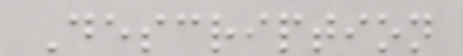Description
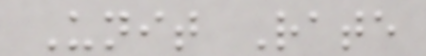Unit Rate
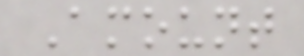Amount
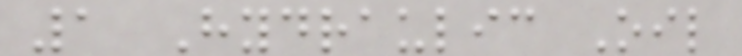1 Hydraulic Oil
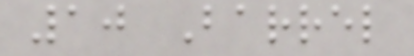10 Barrel
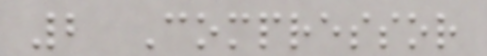2 Compressor
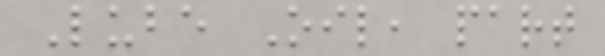Lube Oil, part
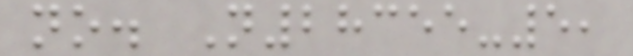no. N28355-5,
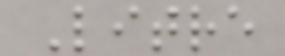Litre
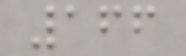166
